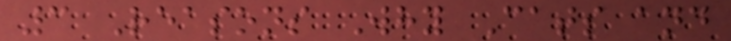3 Reasons Why Cats and
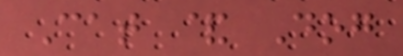Cat & Dog
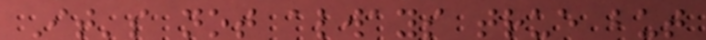It's not always true but
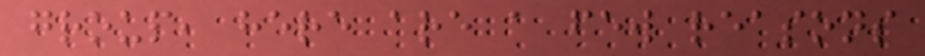group, here are a few reasons
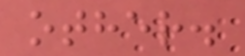other.
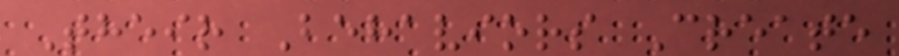Their Behaviors Create
